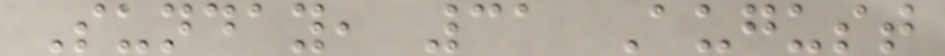Sunday, 31 August
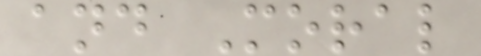and Moral
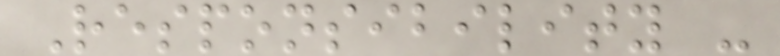Responsibility -
